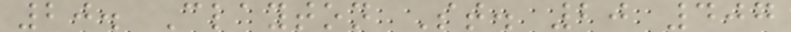20. Clayton St. 20 407
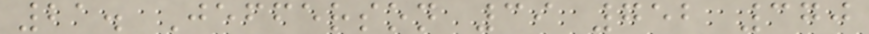21. Jefferson 39 752 370
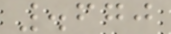.670
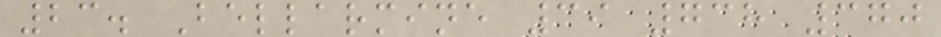23. Bellarmine 39 738 370
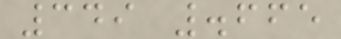349 .665
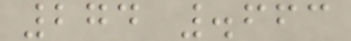274 .663
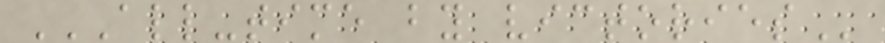ALL-TIME BY VICTORIES
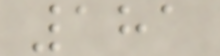181
